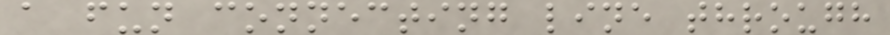a fun connecting line through
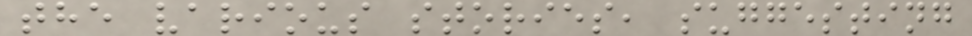the various stories, suggesting
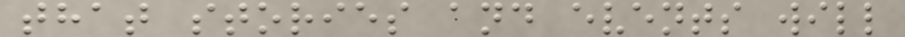that stories and events will
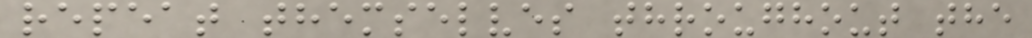repeat themselves throughout the
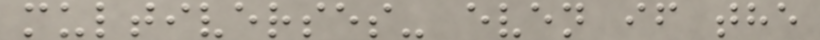multiverses- even if the
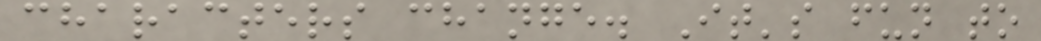characters change. It's fun to
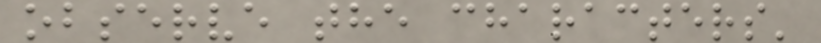observe the characters'
